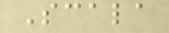Scala
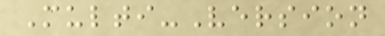Multi-Version
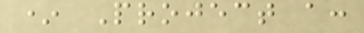* Project a:
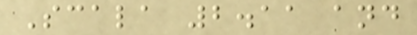Scala 2.11 and
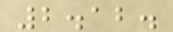2.12.
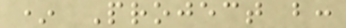* Project b:
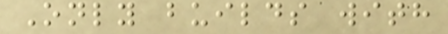Only builds with
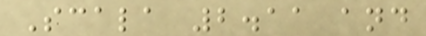Scala 2.11 and
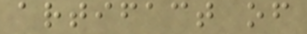artifact of
